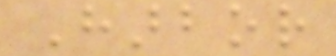Harbor
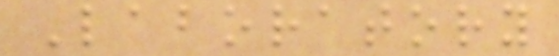Laboratory
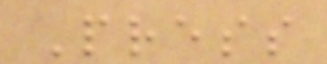Press
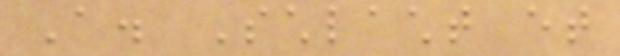A. Schlacht et
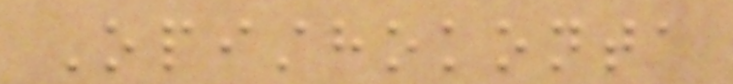Opisthokonta
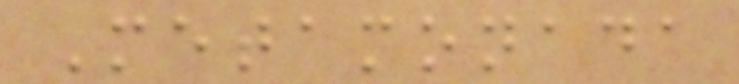Metamonada
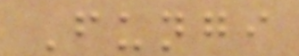Fungi
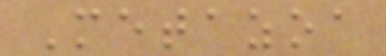Metazoa
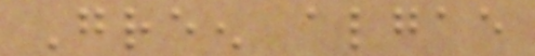Green algae
